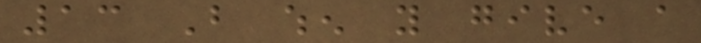13 But when you give a
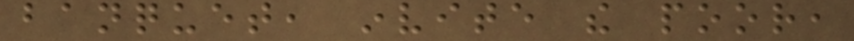banquet, invite the poor,
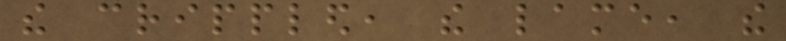the crippled, the lame, the
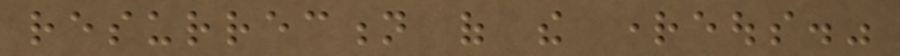resurrection of the righteous."
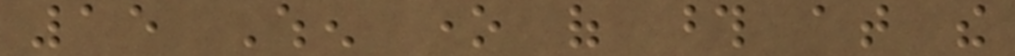15 When one of those at the
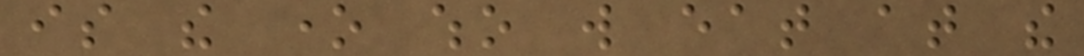is the one who will eat at the
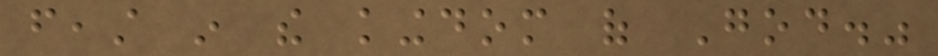feast in the kingdom of God."
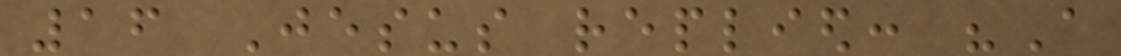16 Jesus replied: "A
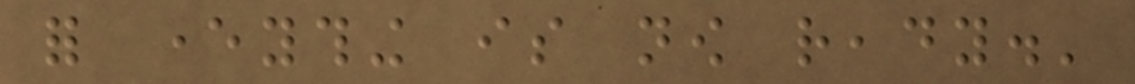for everything is now ready.'
